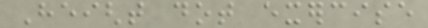Height dot exercise
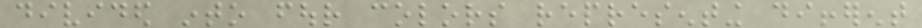divided into four colors representing different
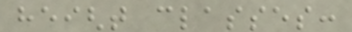height classes:
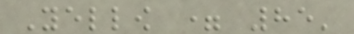Yellow = 85'
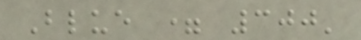Blue = 300'
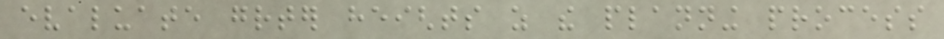evaluate greater heights as the planning process
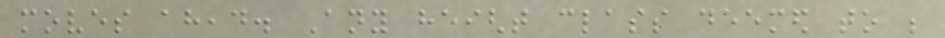moves ahead. Any height class deemed to be
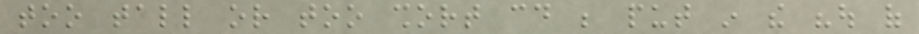too tall or too short could be put in the "out of
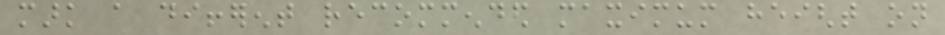mark a different recommended maximum height on
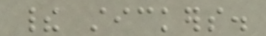their stickers.
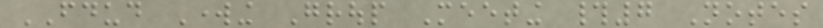FDUD Working Group Meeting #7 Notes
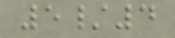5/4
